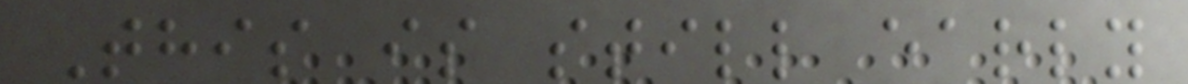This is still early
